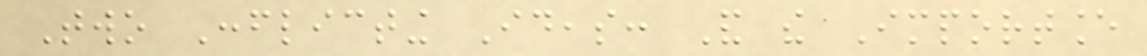Two Conflicting Ideas: And the Importance
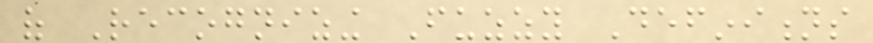of Recognizing Fuzzy Definitions
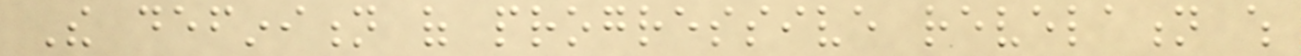The definition of progressive revelation which
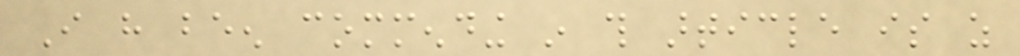I have been commending in this article is as
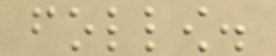follow.
